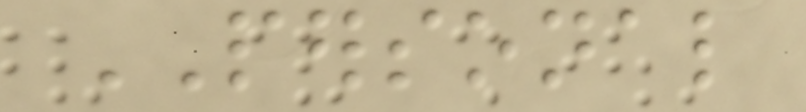PERSONAL
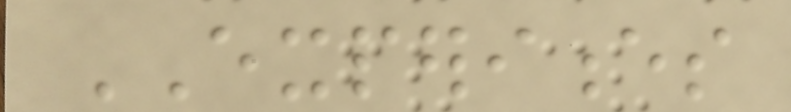EXPERIENCES
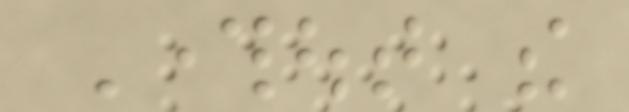Throughout the
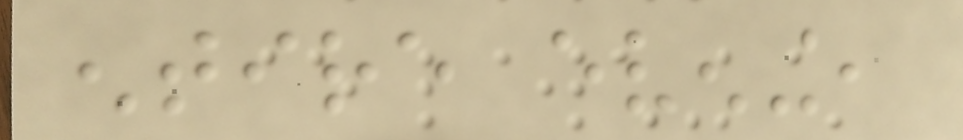entire evening,
